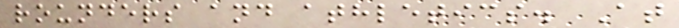rounders and athletics. At
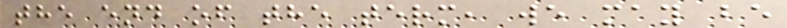the end of the term, we may be
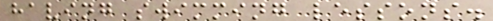having swimming lessons.
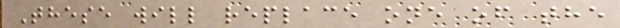These will replace one of the
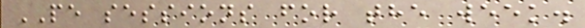PE sessions for the week.
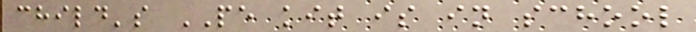child's PE kit is in school
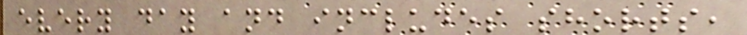every day and includes shorts,
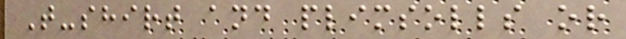T-shirt and plimsolls or
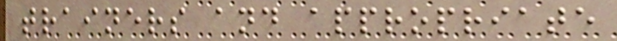trainers and appropriate
